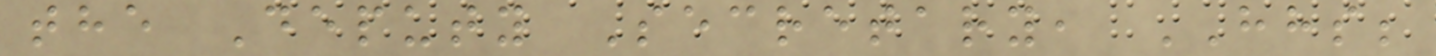the Deputy Secretary, HHS;
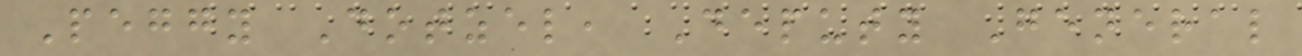Peggy Dotzel, Deputy General
